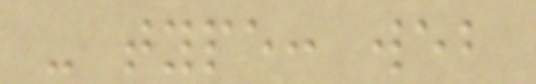- type: web
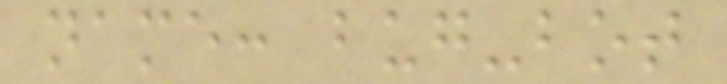name: bug-bot
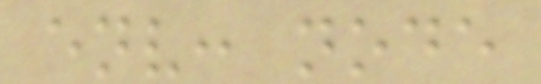env: node
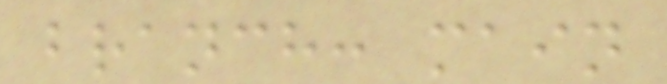branch: main
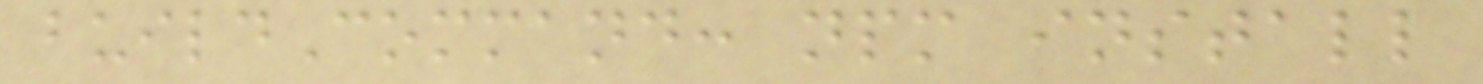buildCommand: npm install
